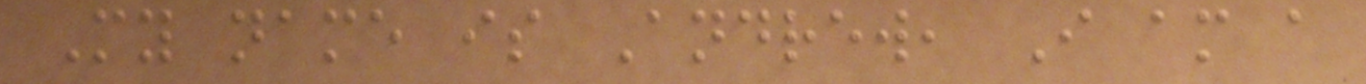My name is Andrew, I am a
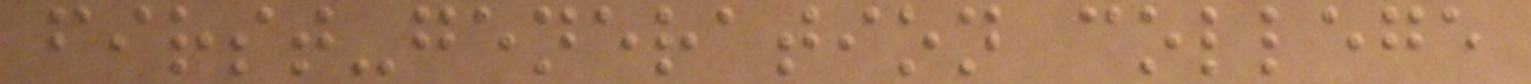first-generation college
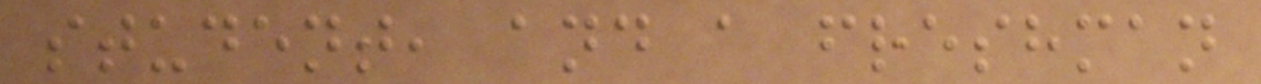student, and a freshman
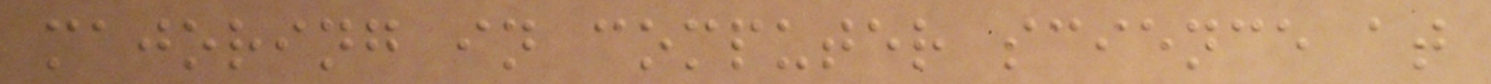majoring in computer science at
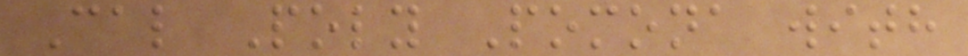Cal Poly Pomona with
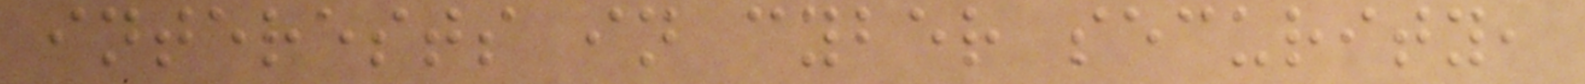interests in cyber security,
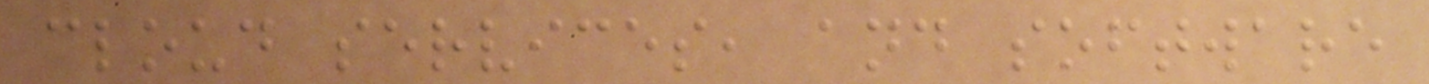cloud services, and software
